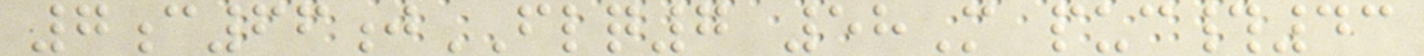7c66jFLQ7 58M puc#43
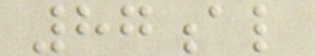87al
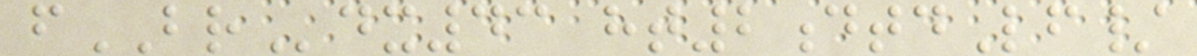fBRdx43 ht2dtdLf/
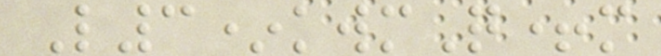L3*kwmQ+m
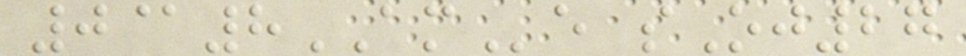0@8AMe sOj27
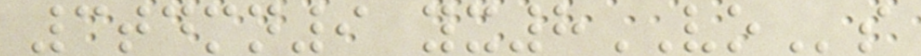3tdmn9 yx8VOs
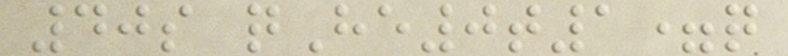40s qHe0t1=q
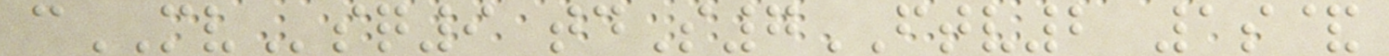cMVsq9 tdS7FTV2 1s&
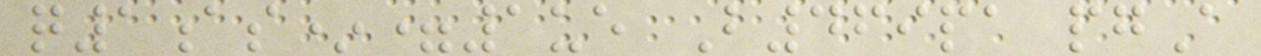q1as*=1ue B469pa pgA
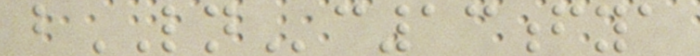bLNc13fya
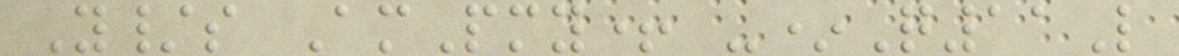Y/s AmPmy+ -*Q11L
